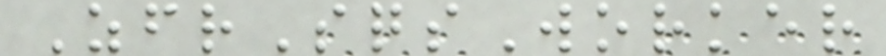ZfrSqsWorker
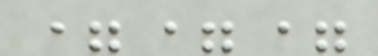===
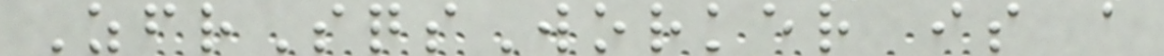ZfrSqsWorker is a
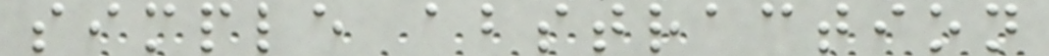simple abstraction
